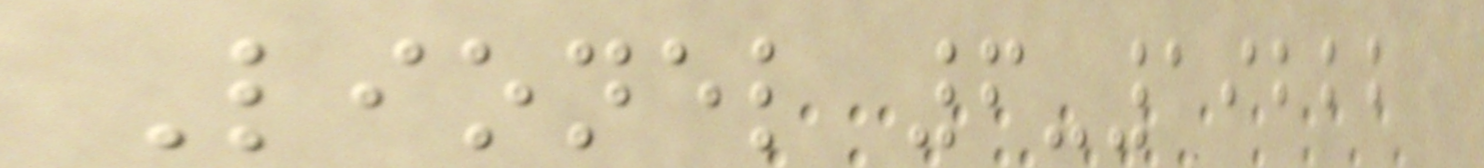Lionel 6-19222
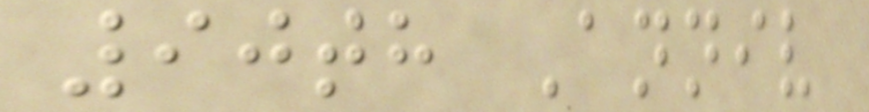90th Anniv
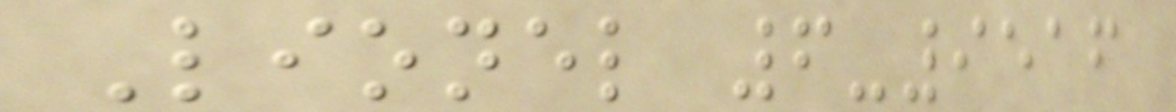Lionel 6-9516
